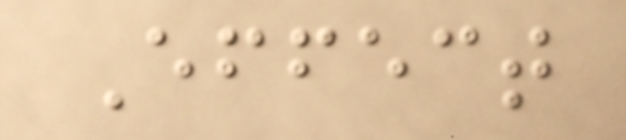Effect
